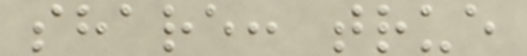share: true
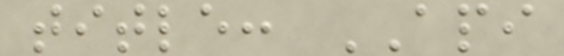title: API
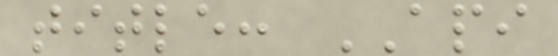title: API
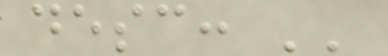desc: ''
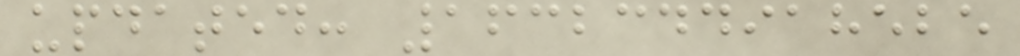updated: 1632344918525
